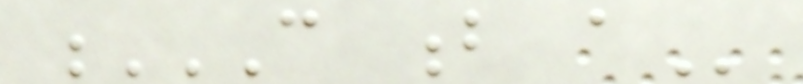C B A
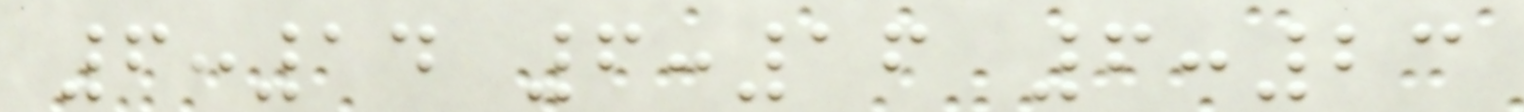6:14 6:16 6:23
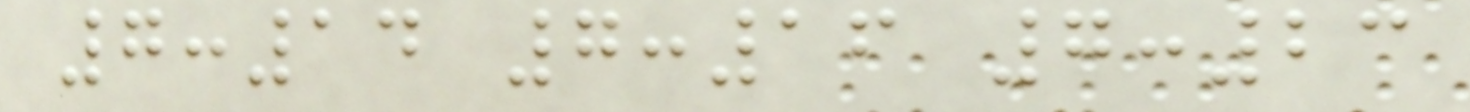7:14 7:16 7:23
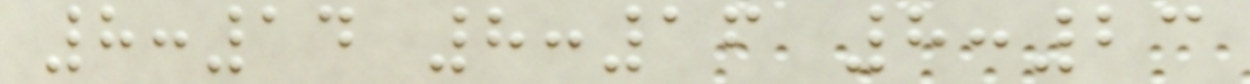8:14 8:16 8:23
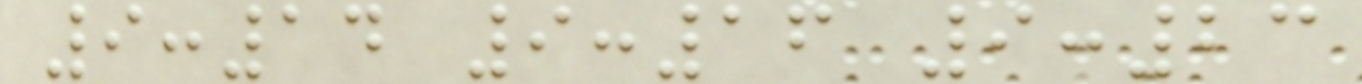9:14 9:16 9:23
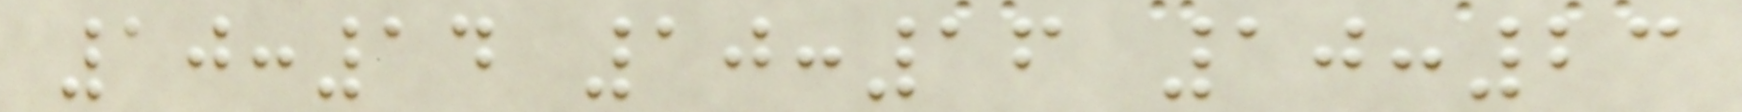10:14 10:16 10:23
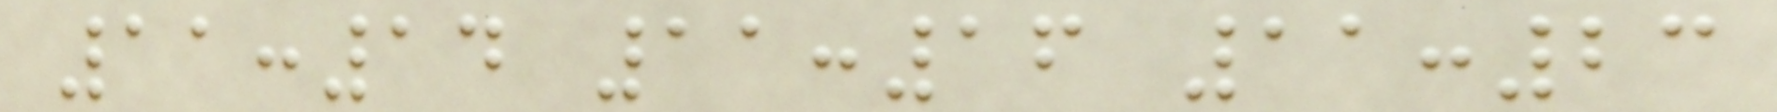11:14 11:16 11:23
